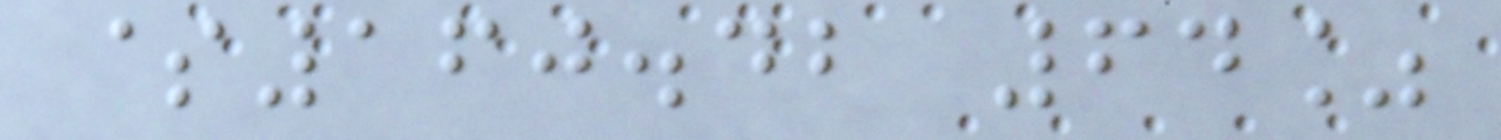$160.42 64%
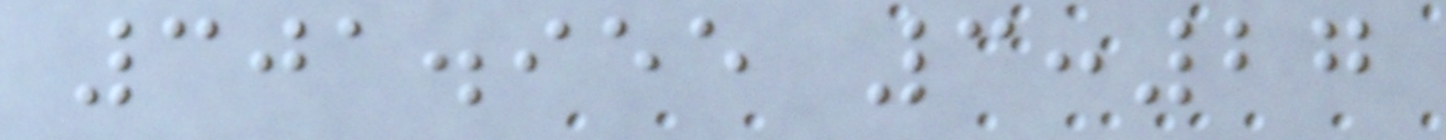301.955 3:27
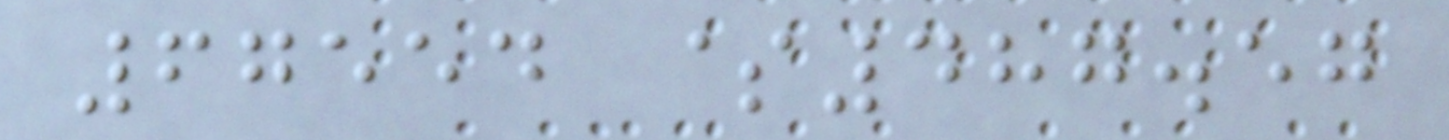67554 $487.57
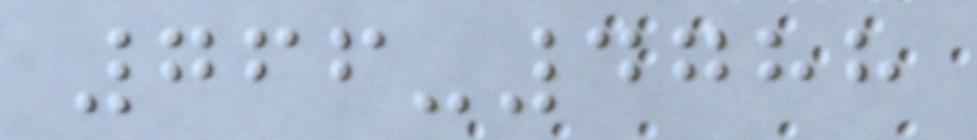766-4788
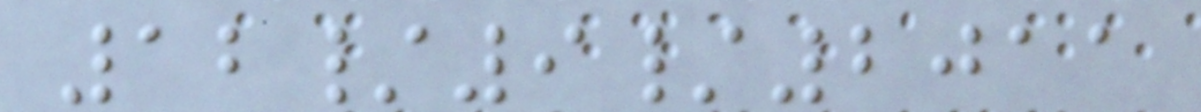12/9/2011
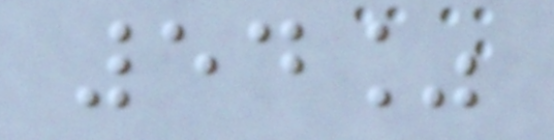54%
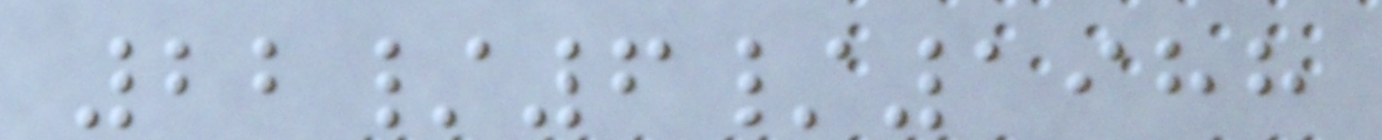22/6/1988
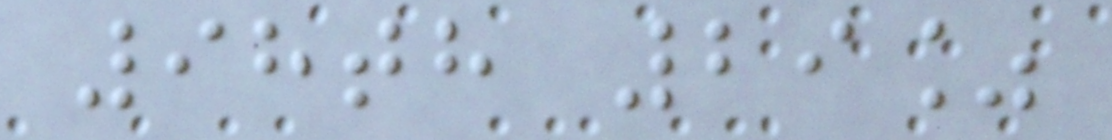98th 29%
